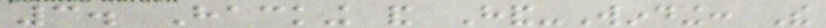3. Hacking and Hand-Winding: The
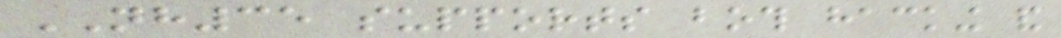NH35 supports both hacking and
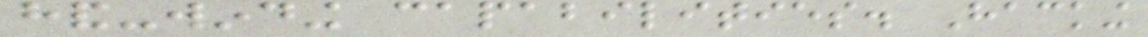hand-winding capabilities. Hacking
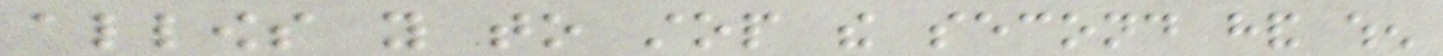allows you to stop the second hand when
